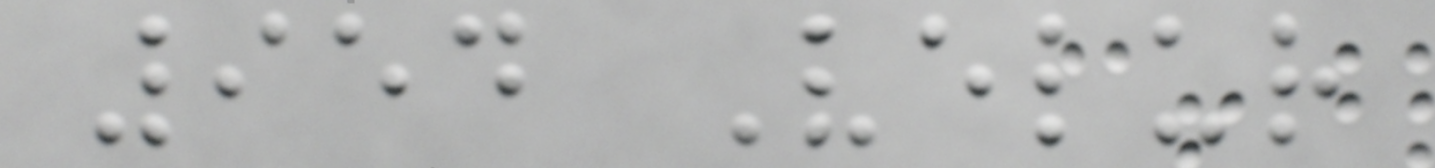954 Velur
